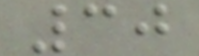30
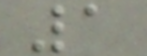1
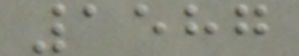1587
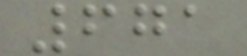671
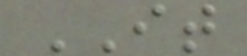IT
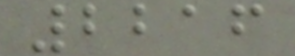2216
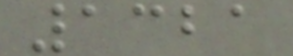1321
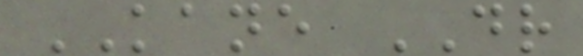KANE DR
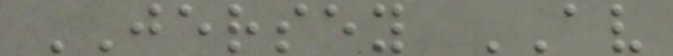JERSEY AV
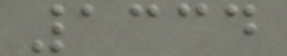1334
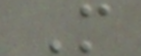M
